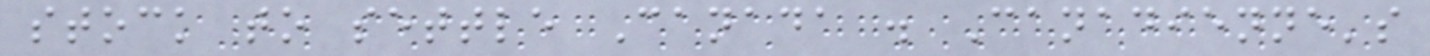stock to settle Canada . Canadienne's
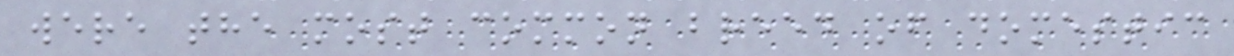were the most common breed of domestic
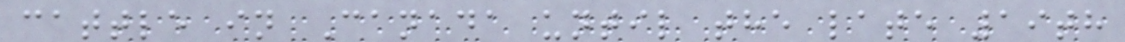cattle in Canada until the late 19th
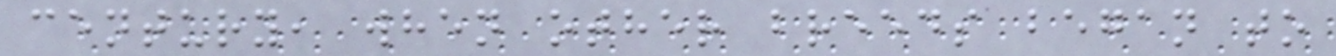century, when other breeds began to
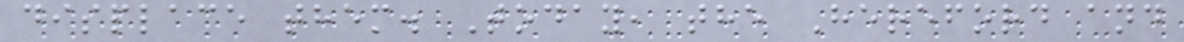displace them. Today, the Hereford and
